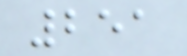251
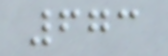673
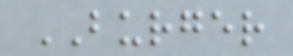BURGER
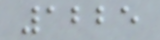1225
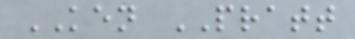KEN PRATT
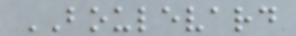BOULEVARD
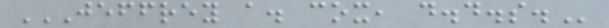JEFFREY A. COX, D.D.S.
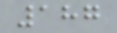187
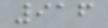916
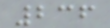236
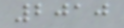2010
